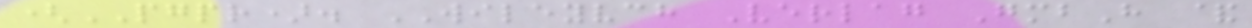(PGPR). WILEYVCH Verlag GmbH &
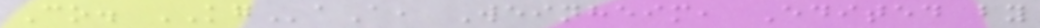Co. KGaA, Weinheim, Edited by
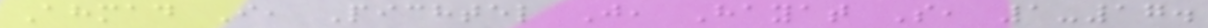Ahmad I, Pichtel J, Hayat S, 1-17.
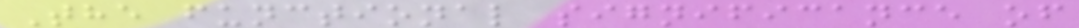The functional significance of
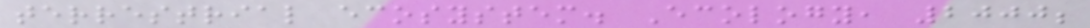terrestrial ecosystem. Ecology, 2000;
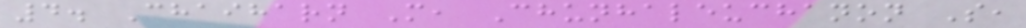4. Chaiharn M, Chunhaleuchanon S,
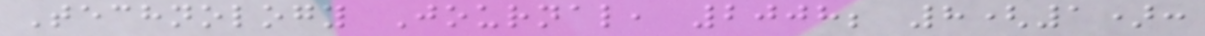Technology Journal, 2008; 8(1):
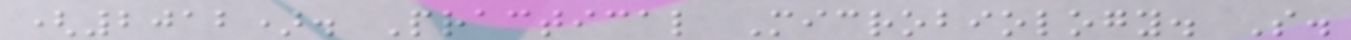(2012). Practical Microbiology. S.
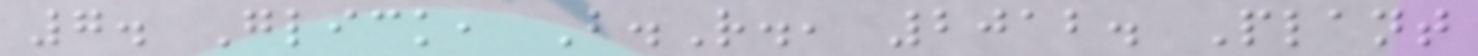7. Glick, B.R., 2012. Plant
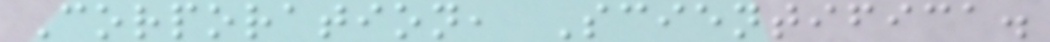Corporation, Scientifica.
